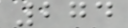274
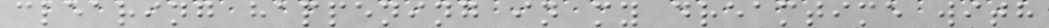clearing happening in my dreamtime with
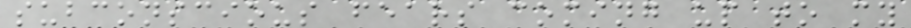subconscious fears coming up to my
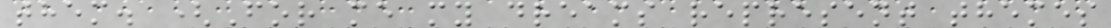them. (For me my dreams represent themes
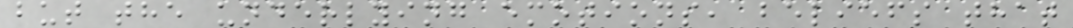but the underlying emotions, beliefs that
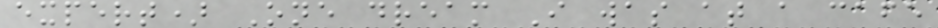expert) One dream I was at a cafe
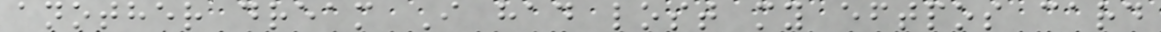another dream I had lost my eftpos card
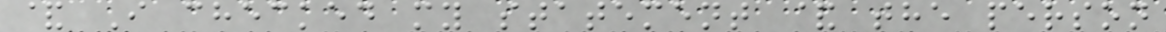& I checked my statement & the person
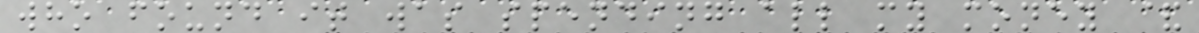who found it was spending all my money &
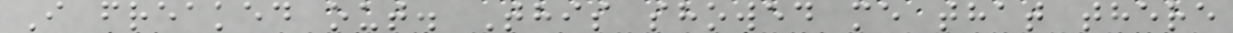I freaked out. This showed me that there
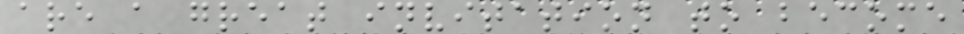are a great invitation to become
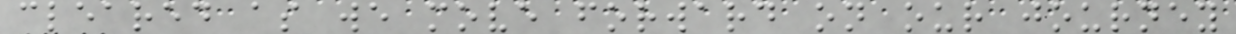cleared as we move forward on our journey
